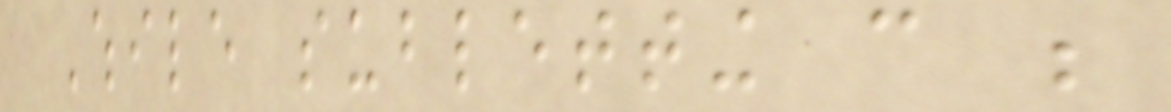While subletting can be
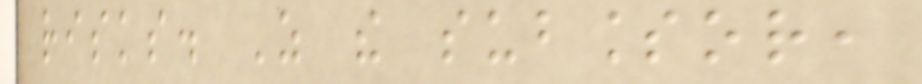risks. As the sublessor,
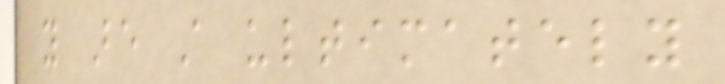you are still ultimately
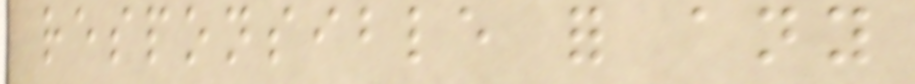responsible for any
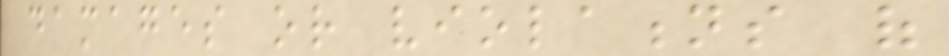damages or violations of
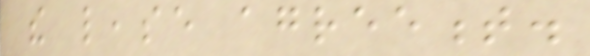the lease agreement.
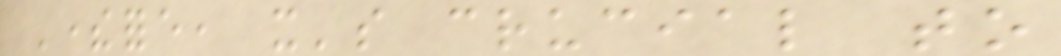Therefore, it's crucial to
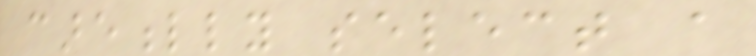carefully select a
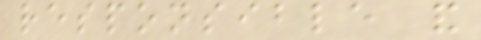responsible and
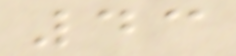43
